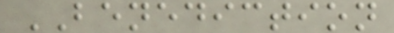BENEDICTION
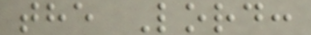the Lord:
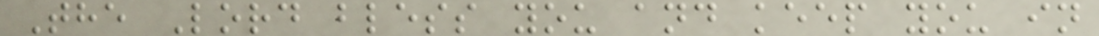The Lord bless you and keep you in
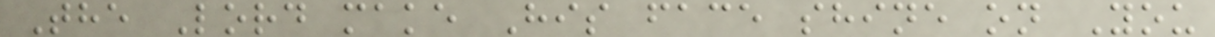The Lord make His face shine on You
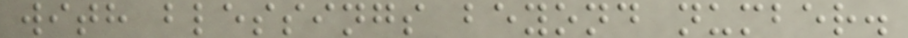with blessings beyond number.
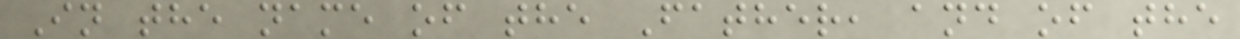In the name of the Father, and of the
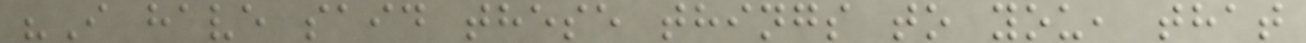"I have said these things to you, that
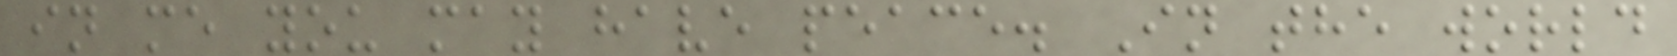in me you may have peace. In the world
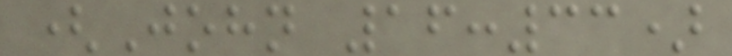(John 16:33)
